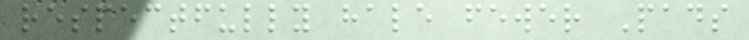respectfully hale fewer Pads
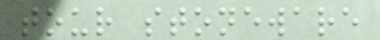tour stoneware
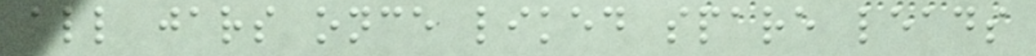all jars once liked spare leads
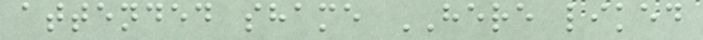attended shame HERE liked
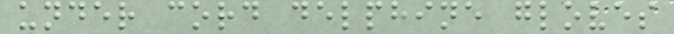under cord delphine gloves
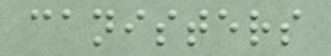canisters
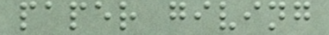paper giving
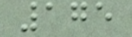175
